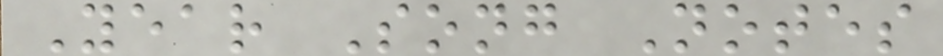Year Song Notes
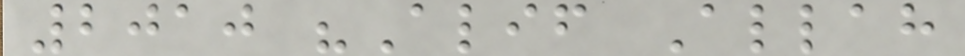2010 "Alif Allah
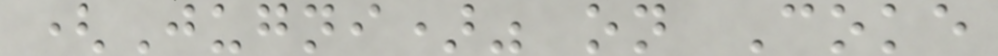(Jugni)" on Coke
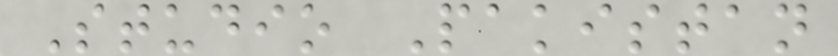Studio Pakistan
